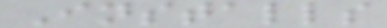Installs
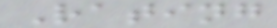Rating
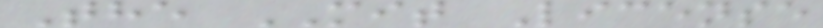The MIT License
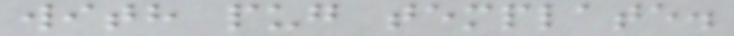with pug template.
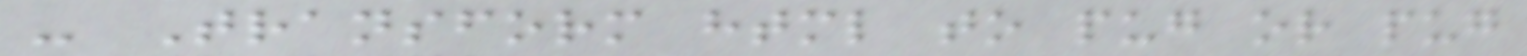- Transform html to pug or pug
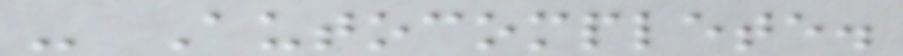- Autocomplete.
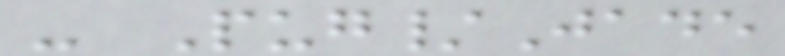- Pug/Jade
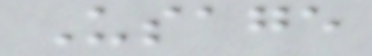Usage
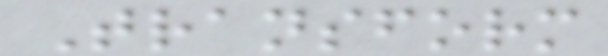Transform
